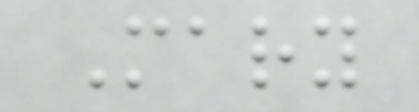Mary
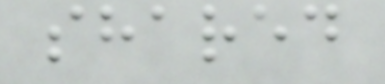shared
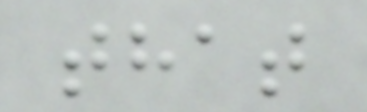that
